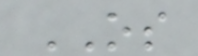OS
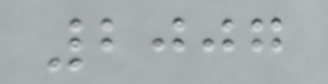2007
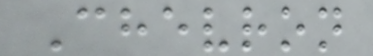Chevron
